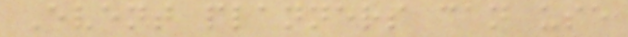Event planners can use
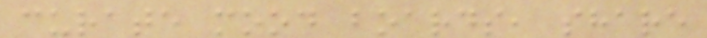curate mood boards, share
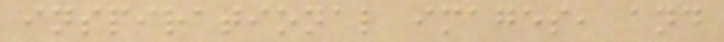inspirational images, and
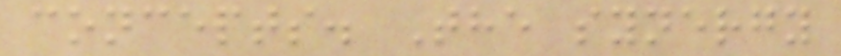concepts. The synergy
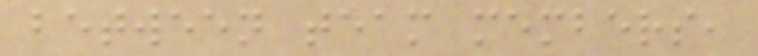between team members,
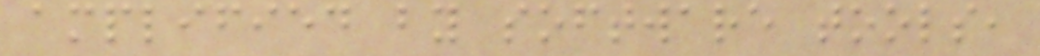amplified by software tools,
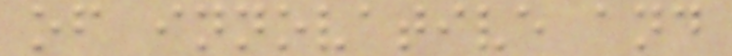of innovative and
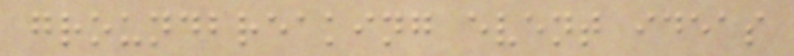groundbreaking event ideas
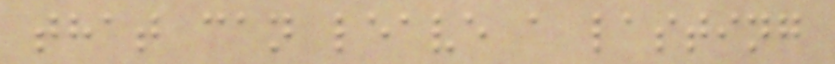that can leave a lasting
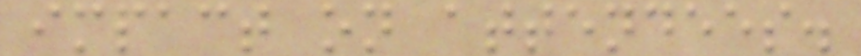impact on attendees.
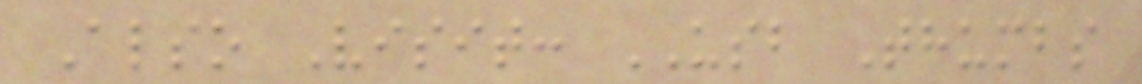Also Visit: USB Thumbs
